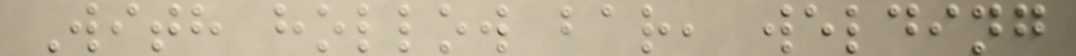With hollow bar, welding
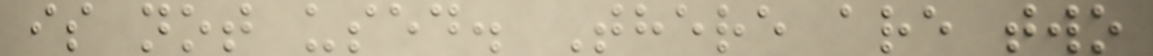is not used. There are two
